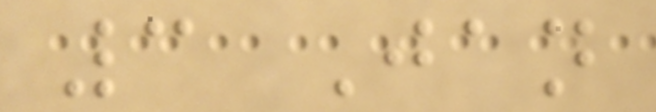3 Jan
